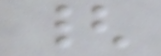{
